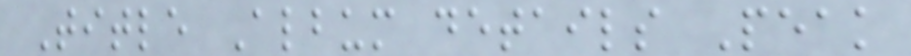Title Album details Peak
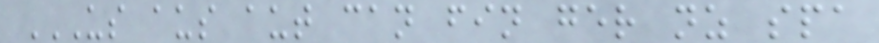US AUS AUT CAN FIN GER NZ SPA
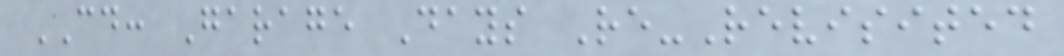CD: Garage Days Re-Revisited
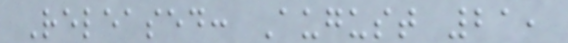Released: August 21,
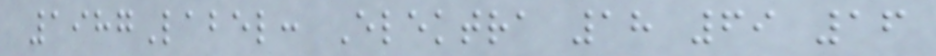1987Label: Elektra 18 69 16
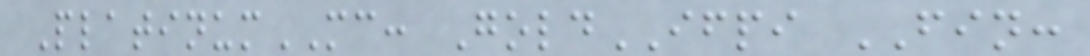PlatinumMC: GoldIFPI FIN:
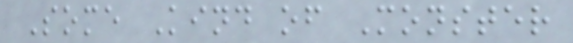Some Kind of Monster
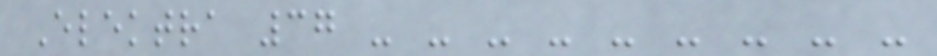Elektra 37 - - - - - - - - -
